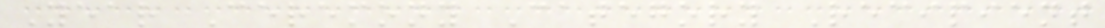Year Ceremony Category Recipient
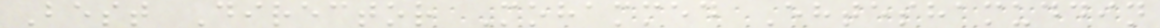Best Director Mohammed Ehteshamuddin
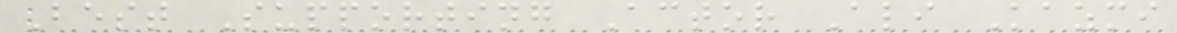Best Supporting Actor Ali Kazmi
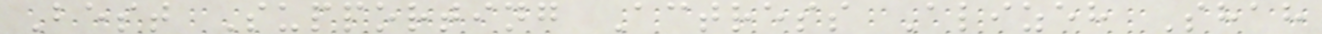Best Supporting Actress Alizeh Shah
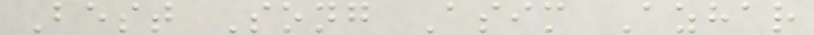Best Song Asim Azhar
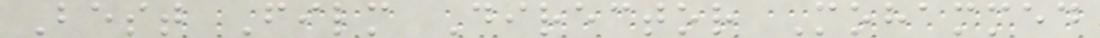Best Film Director Mohammed
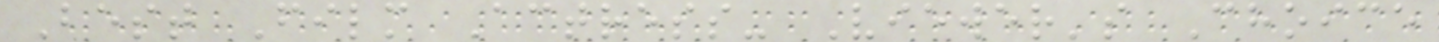Best Film Actress- Viewer's Choice
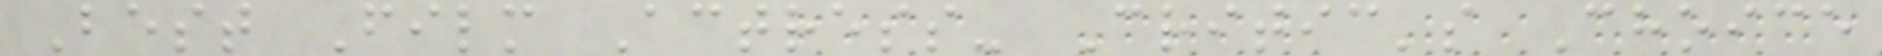Best Film Actress- Critic's Choice
